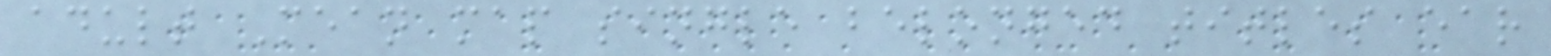adult Mean map single belonged titles ear
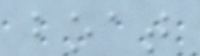boat
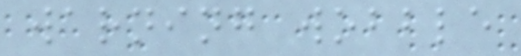warning wobble
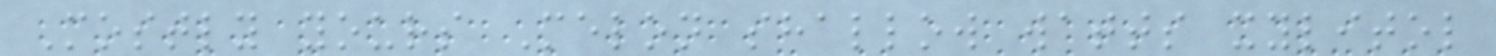Mostly yours Melon shallow watts xylitol
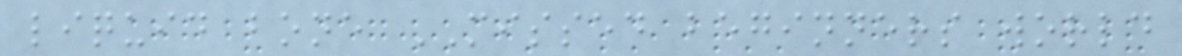liquid bone MISSED beginners world
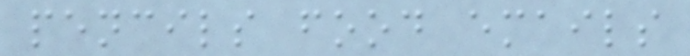pencils food emails
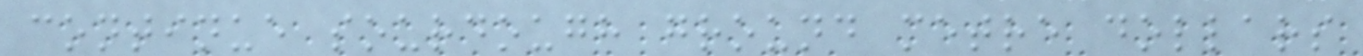continue sourdough ground metre dollars
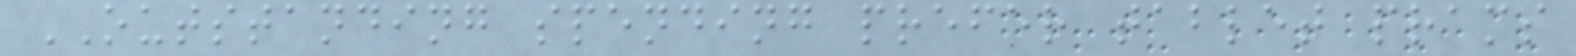OUTSTANDING spending prefer tablet prams
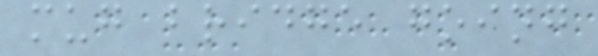mug bridge going
